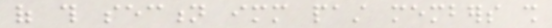of this section immediate past members shall
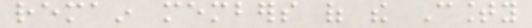remain members of the County
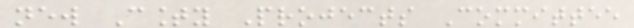new County Projects Committee
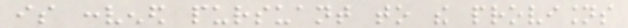is convened pursuant to the provisions
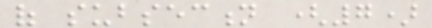of subsection (7)
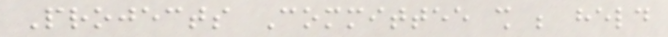Projects Committee shall be held
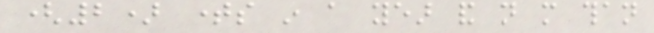(2) times in a year and not more than
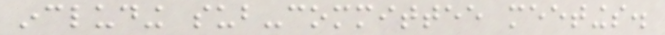including sub-committee meetings.
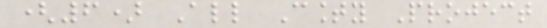(6) All County Project
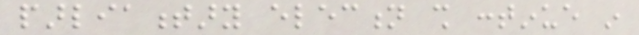parliamentary election shall continue in
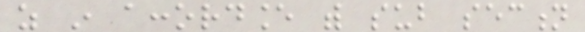as in accordance with sub section
